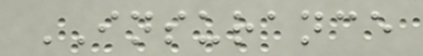INSURANCE
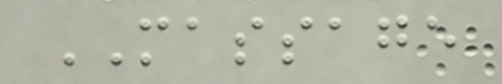MASSAGE
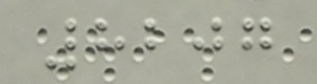8207
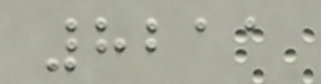8211
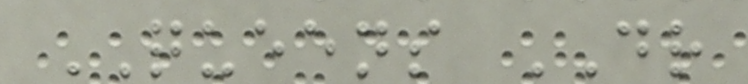QUEENS DR
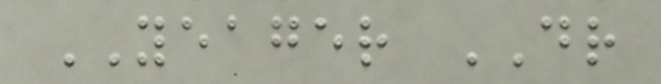YEAGER DR
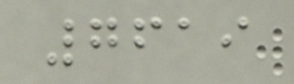7619
